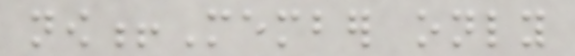now!Member only
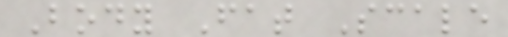Body Fat Scale
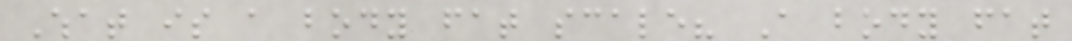What is a body fat scale? A body fat
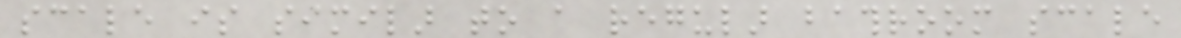scale is similar to a regular bathroom scale
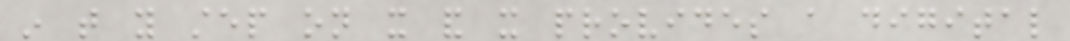in that you step on it and it provides a digital
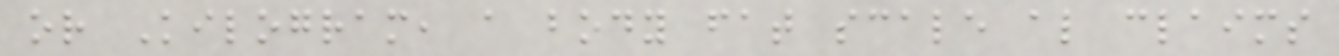or Kilogram, a body fat scale also claims
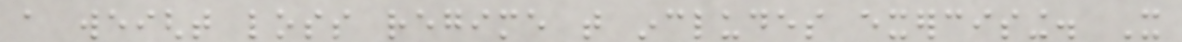a weight loss regime that includes exercising. It
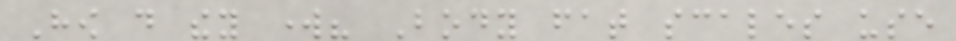How do they work? Body fat scales use
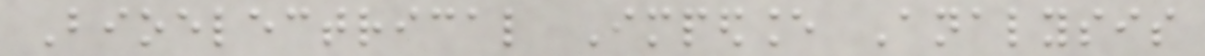Bioelectrical Impedance Analysis
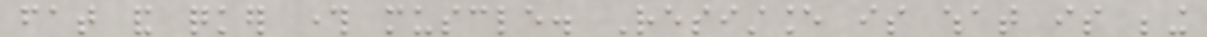fat and quicker through muscle. Resistance is what is being
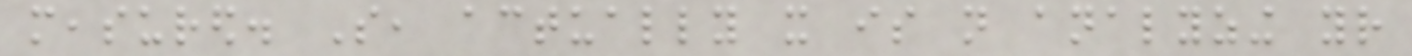measured. So, actually it is not analyzing your
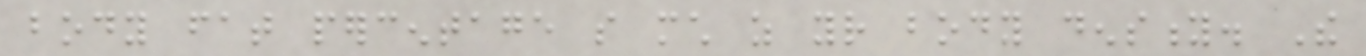body fat percentage so much as your body density. The
